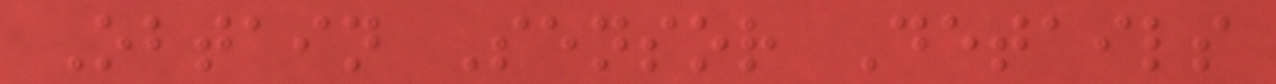Obtain Sensor Details
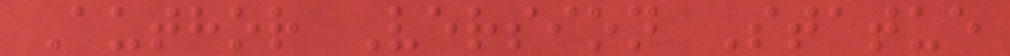Author Version Statue
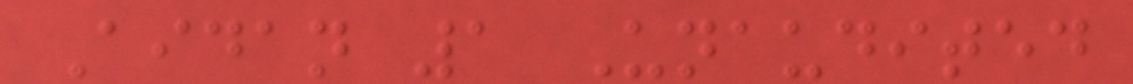Aidan 1 Unaudited
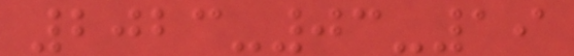2023-03-19
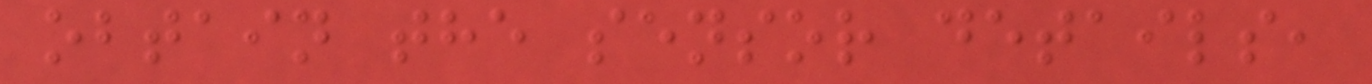obtain the sensor details,
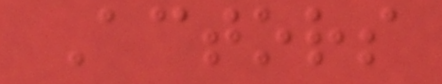Actors
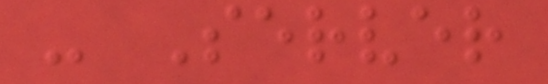- Server
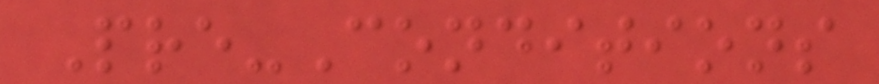Pre-Conditions
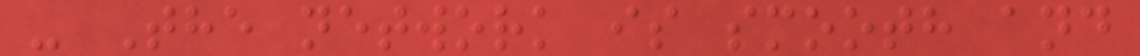- The network is smooth and
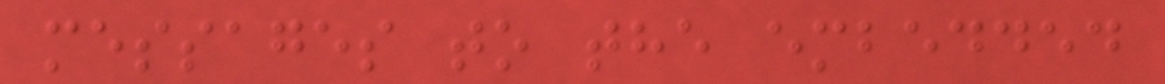messages to the embedded
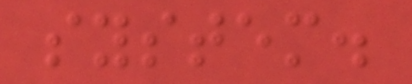system.
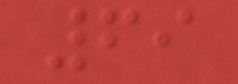69
